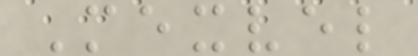Mexvel
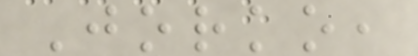Jorko,
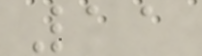11
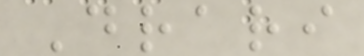Drari
